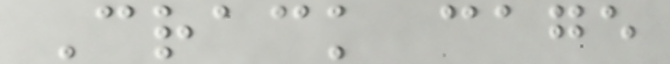Crack cage
